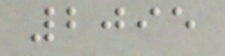2095
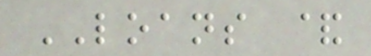LOANS &
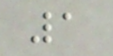1
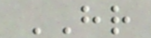HR
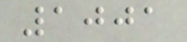1001
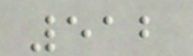512
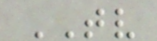TV
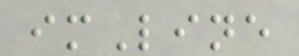imLine
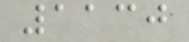1130
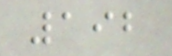192
